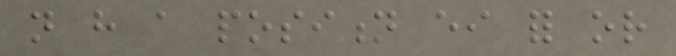not have a position either for or
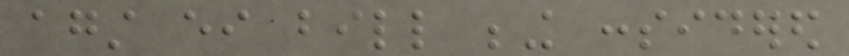against either bill being considered
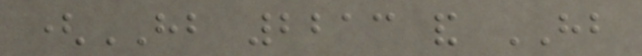(HB 2213 and HB
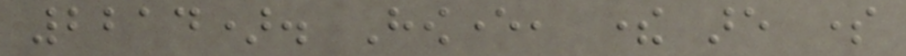2214). However, there are some
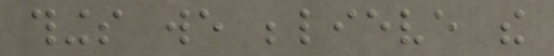things we believe the
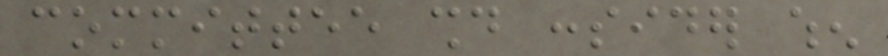committee should consider when
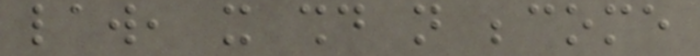law, it should not become
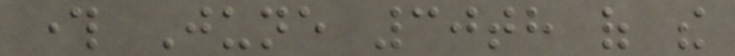through June 30th of the
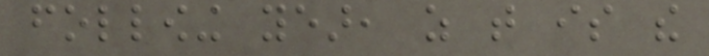following year, as that is the
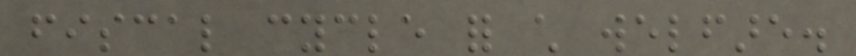fiscal cycle for child welfare.
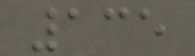135
